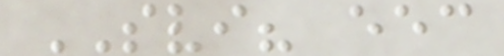SVI? eec
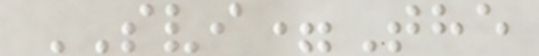SVI=The
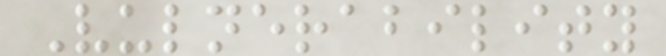Vulnerability
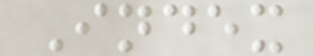Index
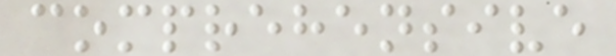comprehensive
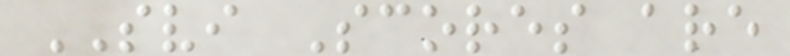SVI Scores are
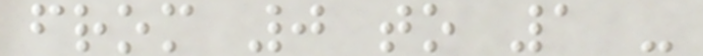from 0 to 1 -
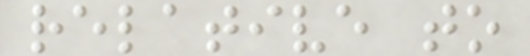relative to
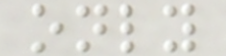only
